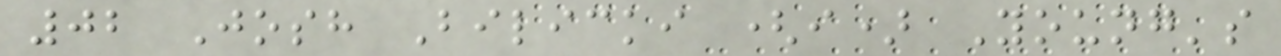02 Josh Bilicki (i) Young's
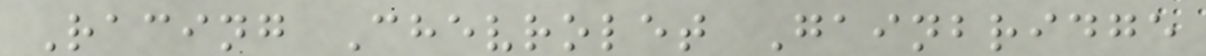Racing Chevrolet Gainbridge
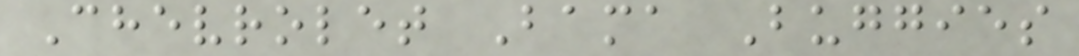Chevrolet Bama Buggies
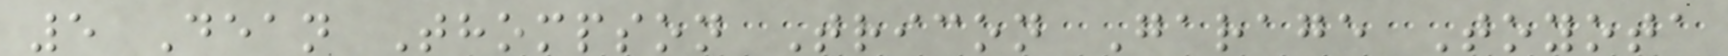5 Dean Thompson Tricon Garage Toyota
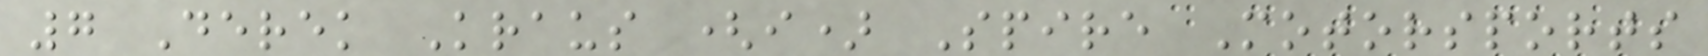7 Derek Kraus (i) Spire Motorsports
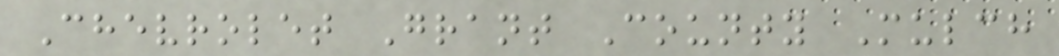Chevrolet Grant County Mulch
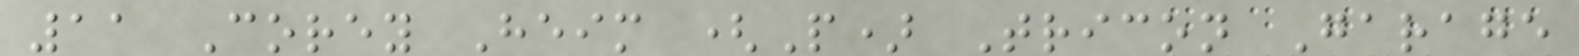11 Corey Heim (P) Tricon Garage
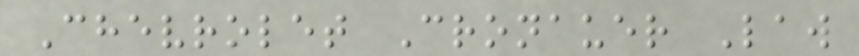Chevrolet Cronauer Law
